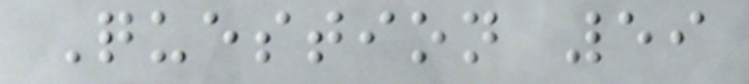Question 59
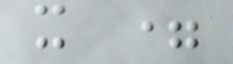x =
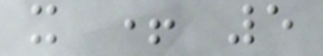x + 5
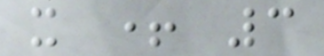x + 3
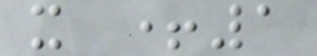x +1
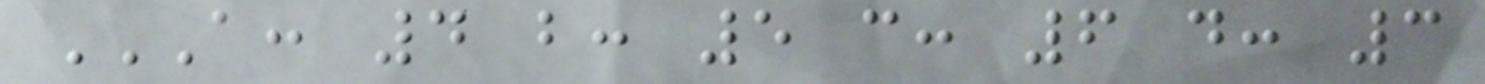A: 4 B: 5 C: 6 D: 3
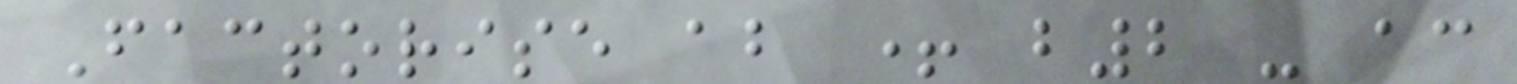Factorise ab + b2 - ac
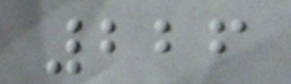226
